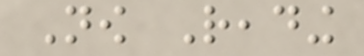Now Reading
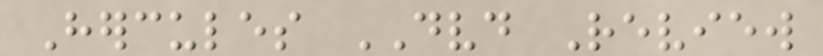Hercules DVD Review
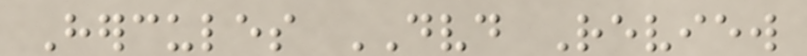Hercules DVD Review
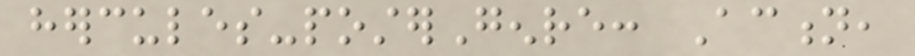hercules-posterGenre: Action,
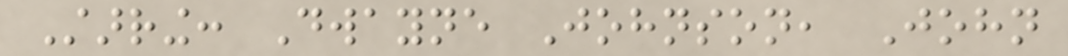Starring: Dwayne Johnson, John
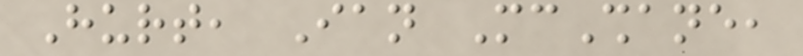Hurt, Ian McShane,
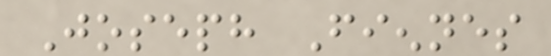Joseph Fiennes
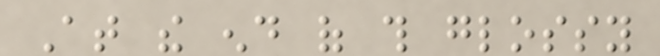At the end of this glossy
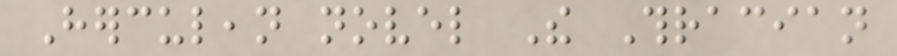Herculean novel The Thracian
